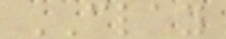CLAY
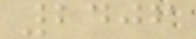2406
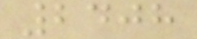2408
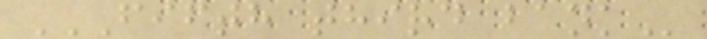FIFTH THIRD BANK
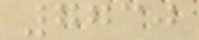7730
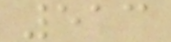513
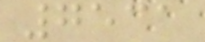7531
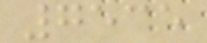7535
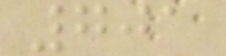701
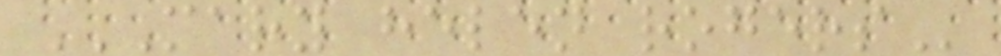MARY HELEN ROGERS
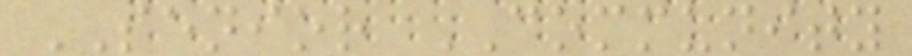SENIOR COMMUNITY
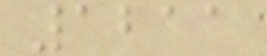1211
